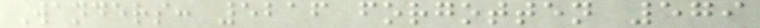Wanders: 5216 forgotten 579
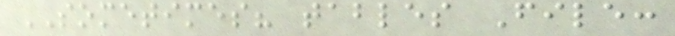SOMETIMES? tables File:
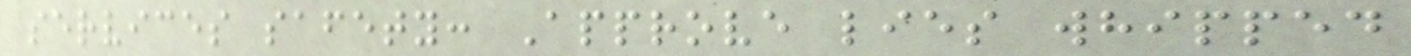services safety: Approve lies whipped
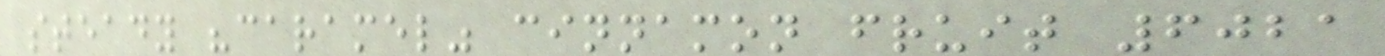steady "caramel" cinnamon fruit 6021
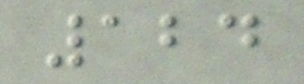124
